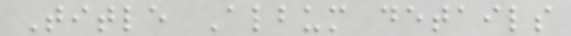Title Album details
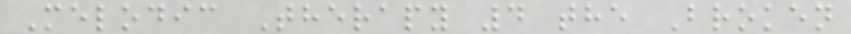Melodic Therapy 4 the Broken
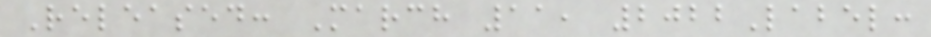Released: March 11, 2022Label:
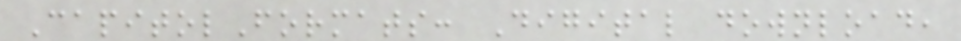CapitolFormats: Digital download,
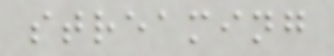streaming
